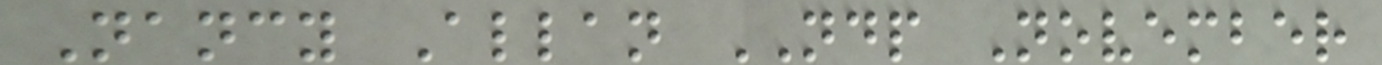Nancy Allan NDP November
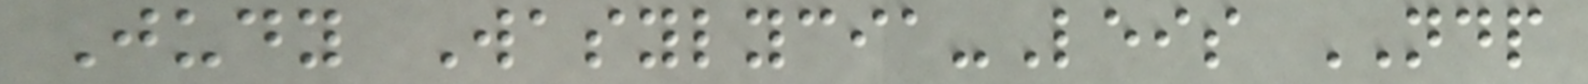Judy Wasylycia-Leis NDP
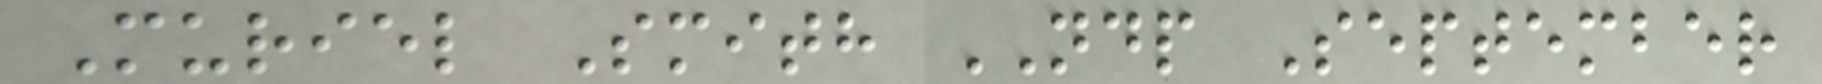Muriel Smith NDP September
